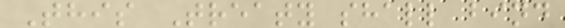This Treaty shall bind
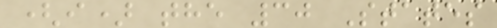(i) the 30 States
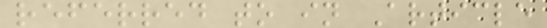referred to in Article
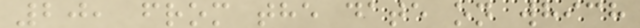20, from the date on which
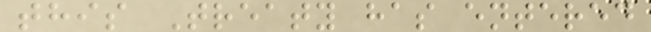this Treaty has entered
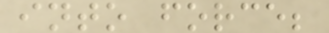into force;
